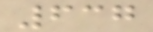637
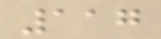117
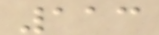113
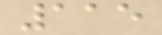115
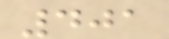401
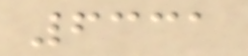6331
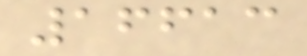16613
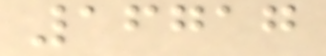16717
